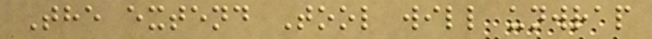The extend Tool will unwrap
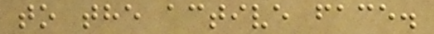to the active face.
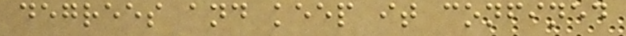degrees and keep it confined
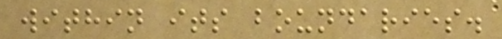within its boundaries.
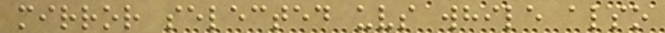mirror selected uvs while also
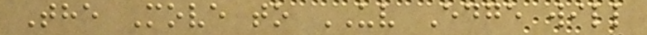The Move to UV Edge will
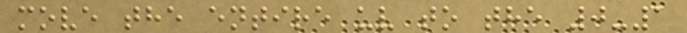move the entire uv to the 0-1
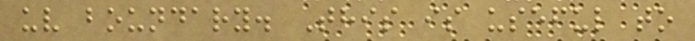uv boundary. This is useful to
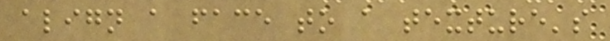align a face to a texture's
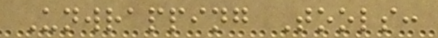Unwrapping Tools:
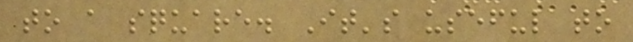to a square. It's useful to
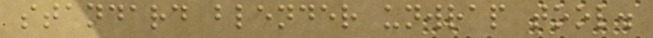standard blender unwrap tool.
